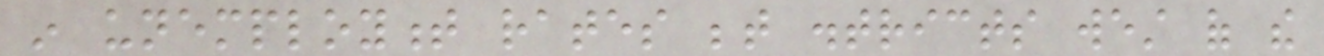in unemployment rates between districts west of the
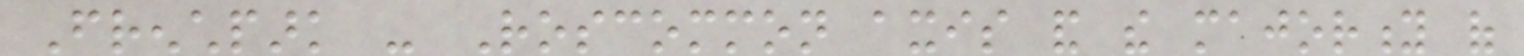Frenchpark - Roscommon axis and the majority of
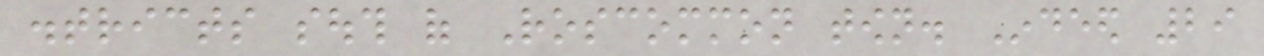districts south of Roscommon town. Indeed 29
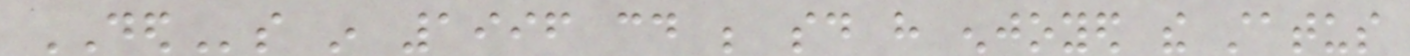DEDs in 1996 could be said have enjoyed the status
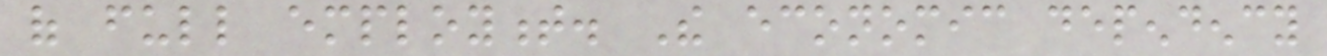of full employment. The economic dependency
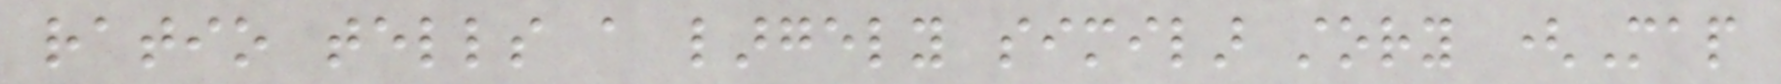ratio tells a largely similar story (Map
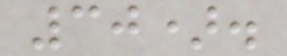30).
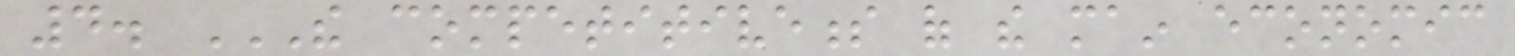4. THE COMPETITIVENESS OF THE MAIN ECONOMIC
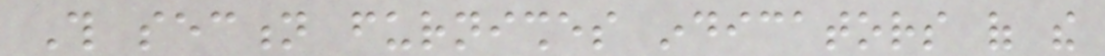This section furnishes indicators of the
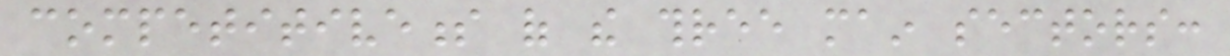competitiveness of the three main sectors:
